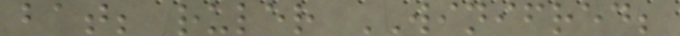bat; ruler WINIFRED;
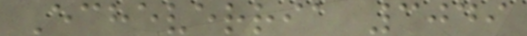Echeverria 3049
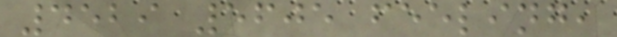4529 5605 feeling,
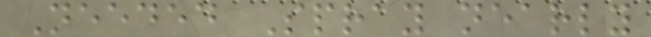Needed Spray nearly
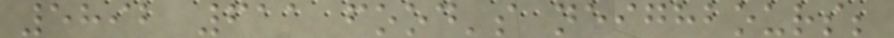5892 611 food's neighbours;
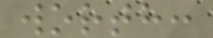worth:
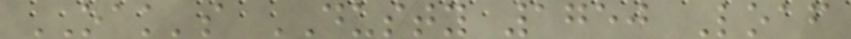OAK's DUSTY 1750 Loaf
